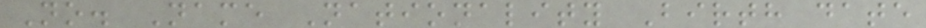No. Name Nationality Birth date
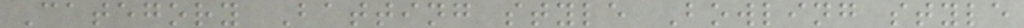Category Batting style Bowling style
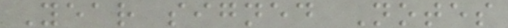Year signed Notes
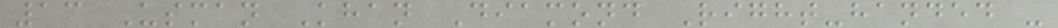13 Usman Khan Diamond Right-handed -
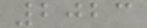2023
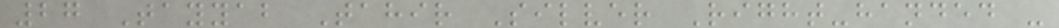27 Tayyab Tahir Silver Right-handed -
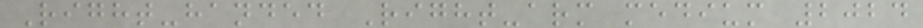Right-handed Right-arm medium 2024
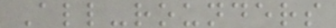All-rounders
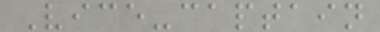Vice-captain
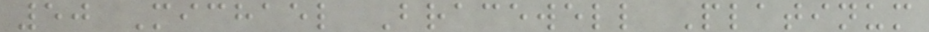50 Michael Bracewell Platinum
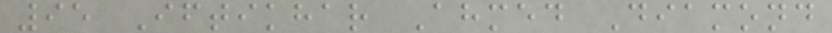95 Iftikhar Ahmed Diamond
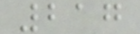217
